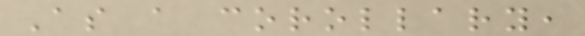As a corollary,
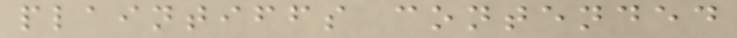plaintiffs contended
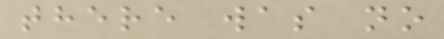there was no
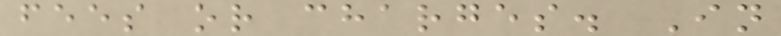fees or charges. In
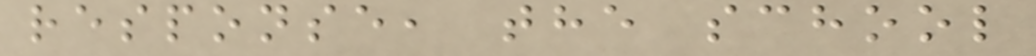response, the school
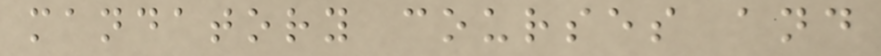mandatory courses and
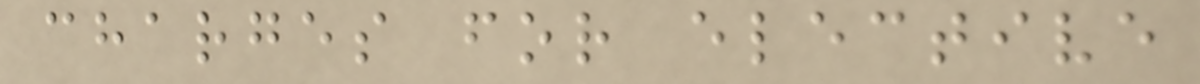charges for elective
